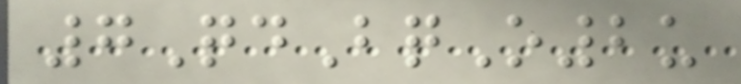7QdBqO2u
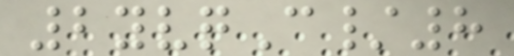2yvqC/8
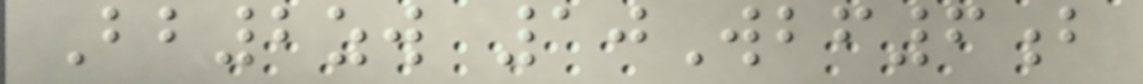Bb2zw 10Wbf6b
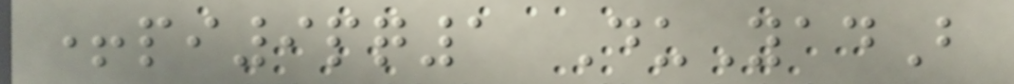+pi9pq1 DuYadB
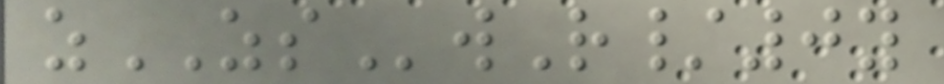zZSwR/0y
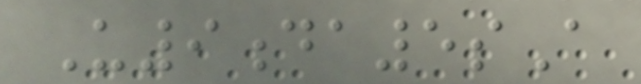U9da5sA
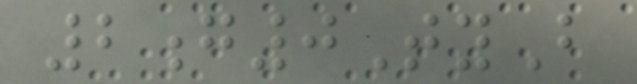2g0TyB
